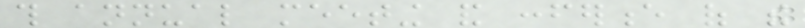this annual meeting and conference of the
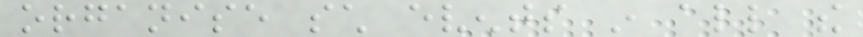organise such events in all the
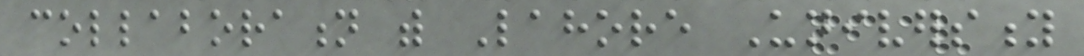collaboration with Lahore University
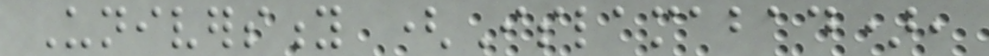University (Islamabad),
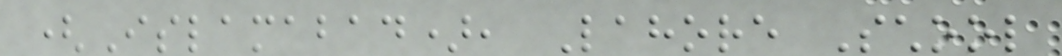(Islamabad), Lahore School
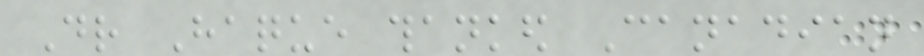Dr Haque thanked Canadian
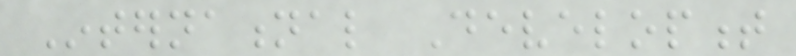International Development
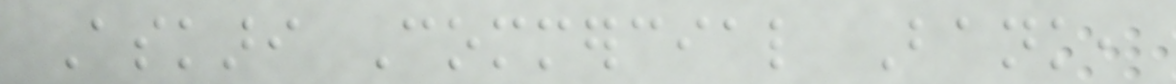Askari Commercial Bank,
